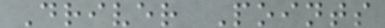Driver Points
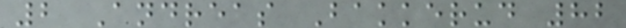2 Andreas Bakkerud 82
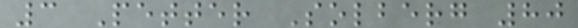3 Petter Solberg 80
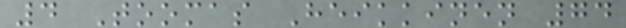4 Toomas Heikkinen 74
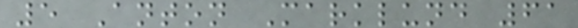5 Anton Marklund 61
